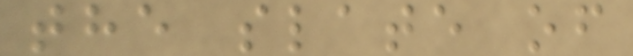the slate of
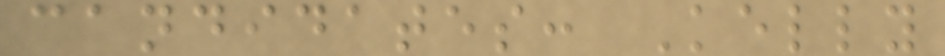candidates: Kelly
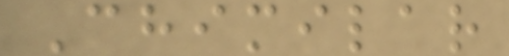Chimilar
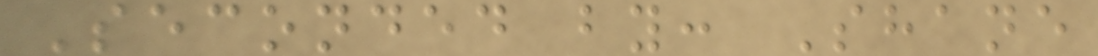Seconded by: Shane
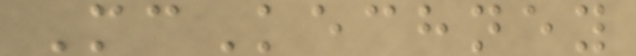McKechney
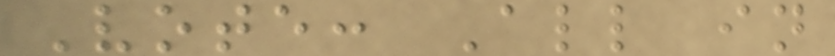Vote: All in
